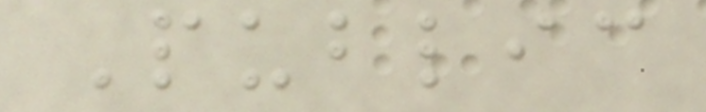Public
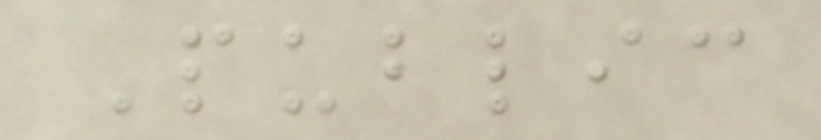Public
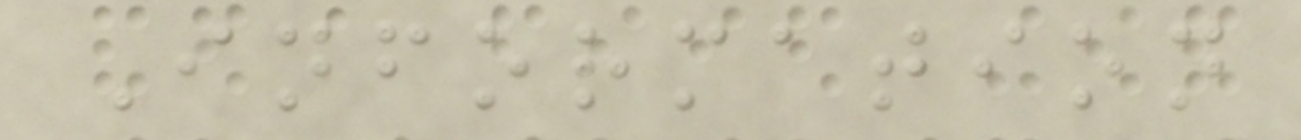Information
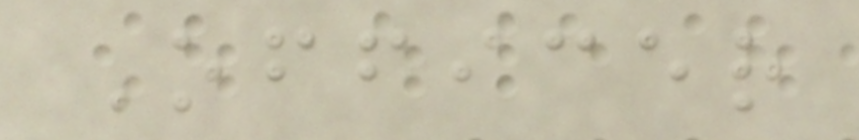Officer
